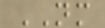NM
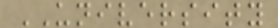UNIVERSITY
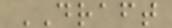DRAFT
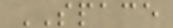SPACE
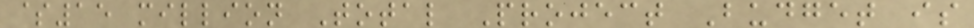$15 million Total Project Budget is
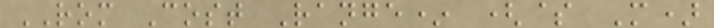ROM Cost Range* ($ M)
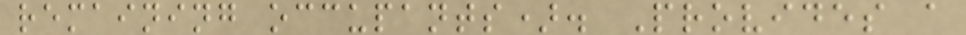remaining occupants). Provides a
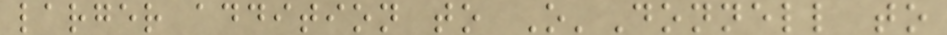larger addition to O'Donnell to
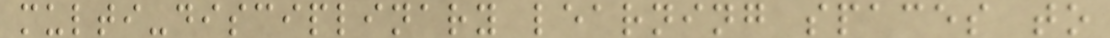multi-disciplinary learning spaces to
